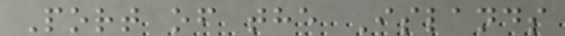Port of the Islands
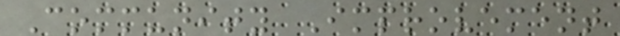Community Improvement
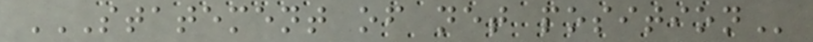STATEMENT OF NET POSITION
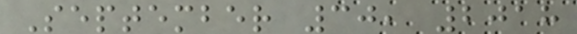September 30, 2018
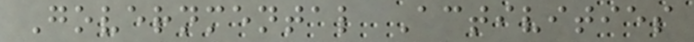Governmental Activities
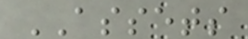ASSETS
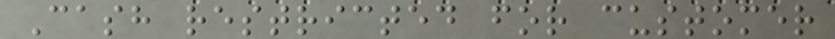Cash restricted for customer
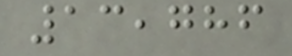13,786
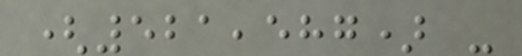(521,587) -
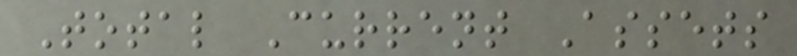Total Current Assets
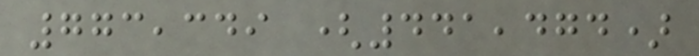773,349 (441,474)
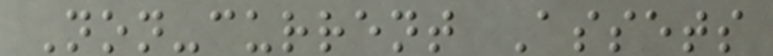Non-current Assets
